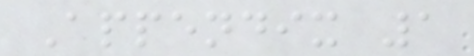Appendix 1
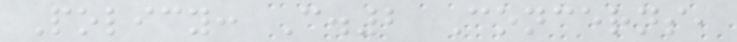Policy: C.2 Concerns,
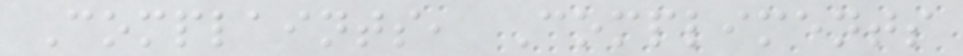Complaints, Compliments
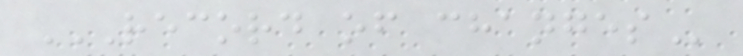RECORD OF CHANGES
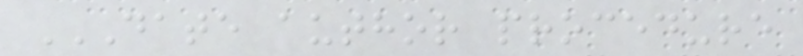DATE AUTHOR PROCEDURE
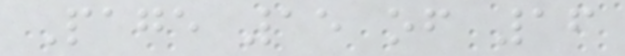Page 15 of 16
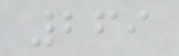269
